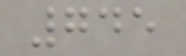745
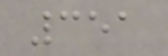351
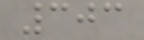303
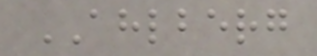AHLBERG
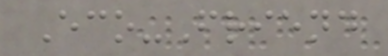Eco-Friend
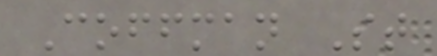Coffman St
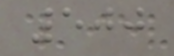500
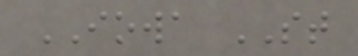IOWA ST
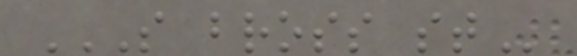S BROSS ST
